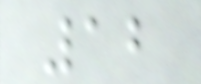12
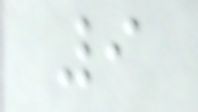9
